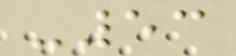-53
